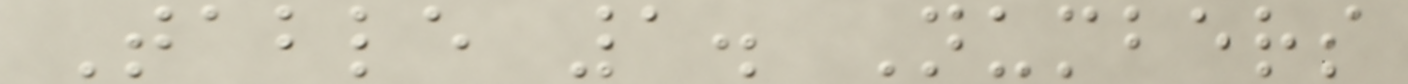Table 1. Numbers
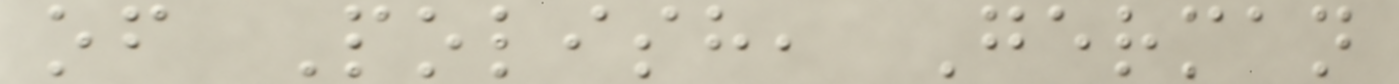of Polish, German
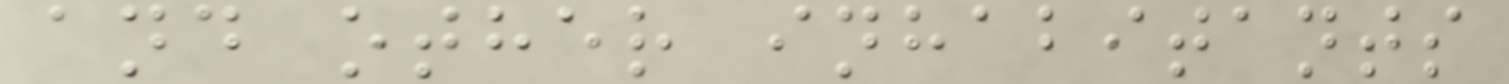and other inhabitants
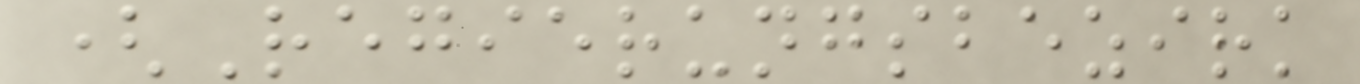(Regierungsbezirk
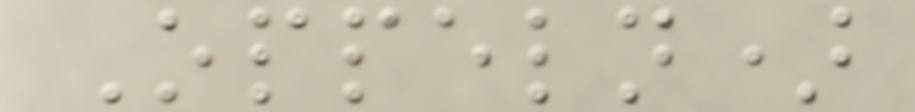Oppeln)
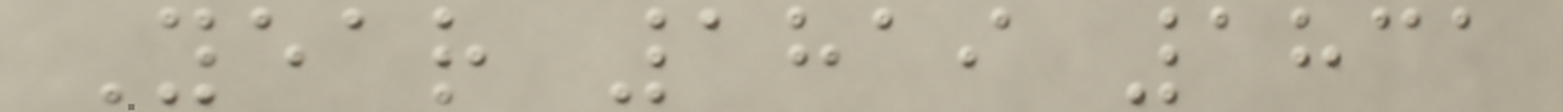Year 1819 1831
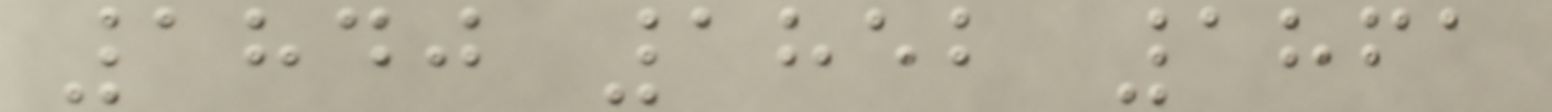1840 1852 1861
